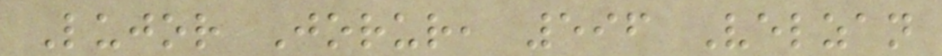Lujor Jorur, 596 Velzan
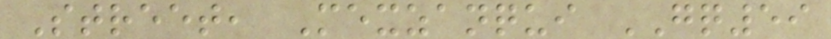Street, Mexzanqui GQ59
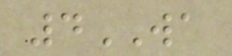4WA
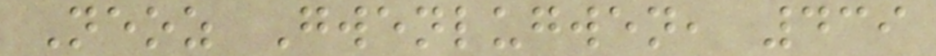Neoz Gwenlugwen, 439
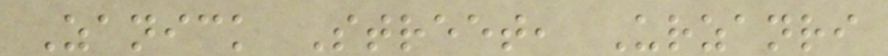Zanick Street, Urzanri
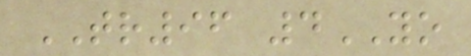TR96 4YO
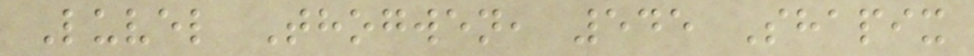Luvel Thogwen, 545 Shapix
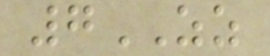7ZZ
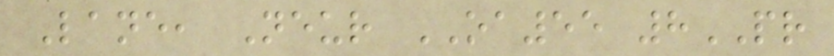Lane, Neur OA55 8PR
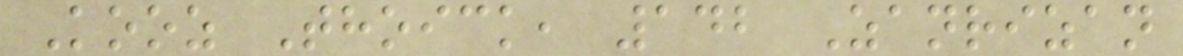Kooz Thoick, 142 Zanrizan
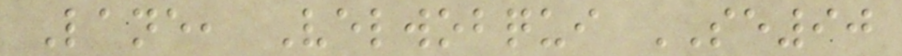Lane, Velwobqui SE90
